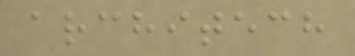architech
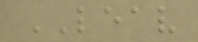LEAV
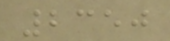2350
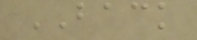BACK
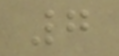7
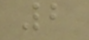2
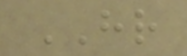HR
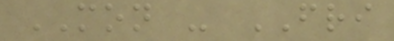MON - FRI
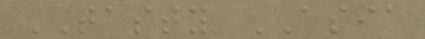TASTY ASIA
